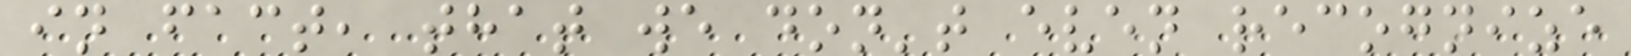in fact, that we don't even recognize
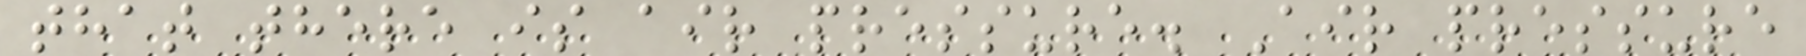that there is air pressure. Air pressure
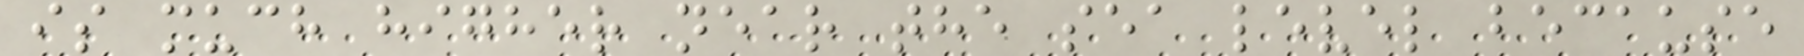is much higher near the sea level because
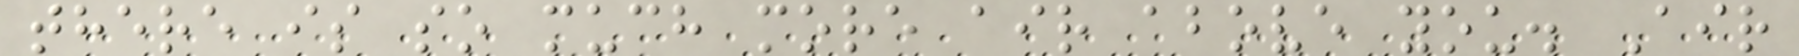there is so much more air above you. Air
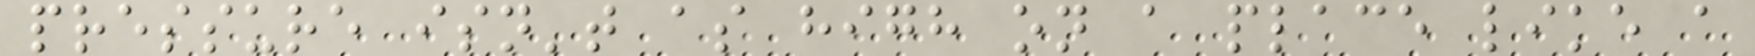pressure isn't as high on a place like a
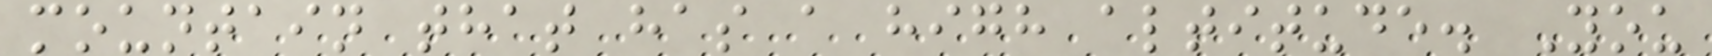mountain that has a high altitude. You
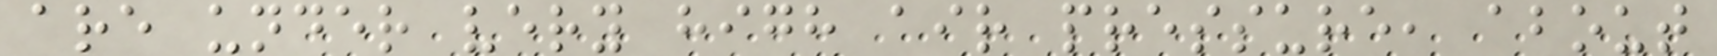are under very high air pressure, about
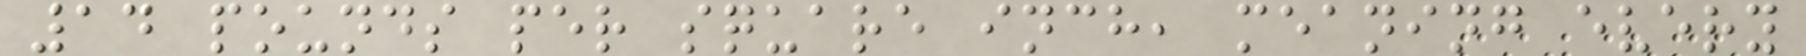14 pounds per square inch, meaning every
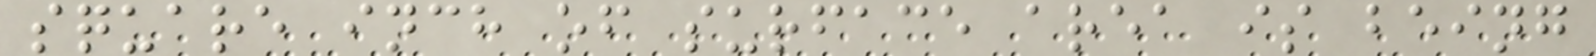square inch of surface area is being
